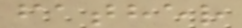father
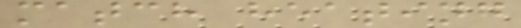match heating
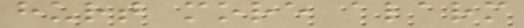hurt more alarm
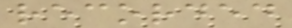recorded
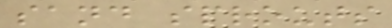sand sprouts
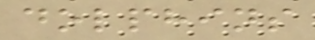dolphins
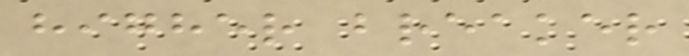higher breaker
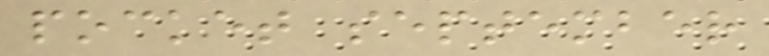pocket september
